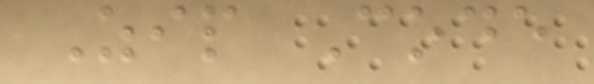Zip Code
